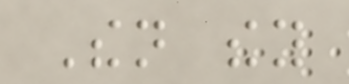Then they
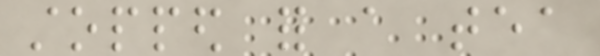stopped for a tea
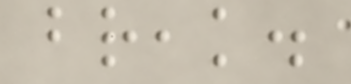break.
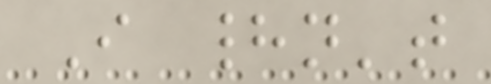I hadn't
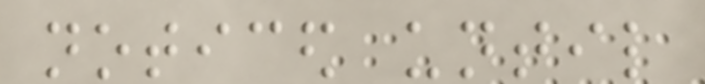noticed until
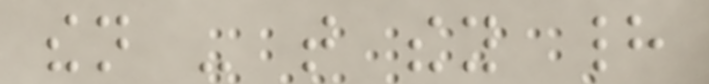then - that they had
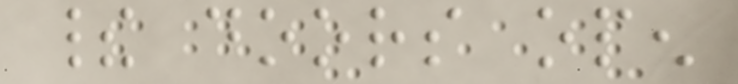their doors open
